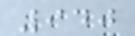940
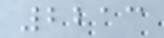2213
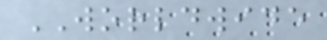WORLDWIDE
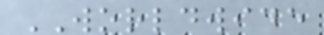WORLDWIDE
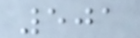501
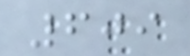609
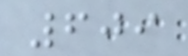609
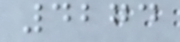4274
